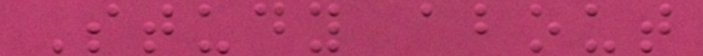Study about
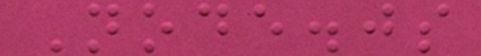Node.js
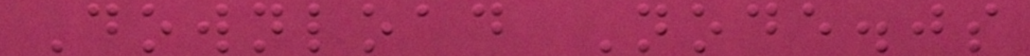Download Node.js
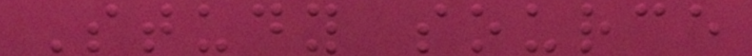Study source
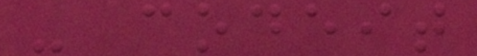- codeit
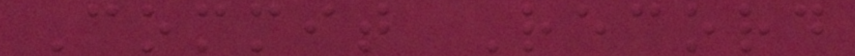Commit Record
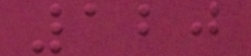120
